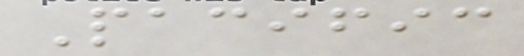Pacific
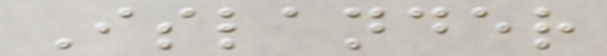Islander
